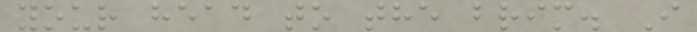your head to the brim. I
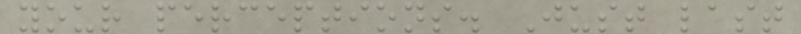your perceptions. Just last
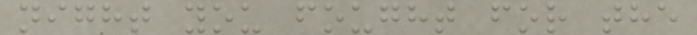night you fought for the
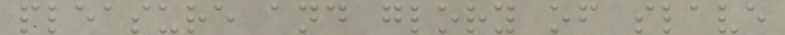pleasure and glory of slave
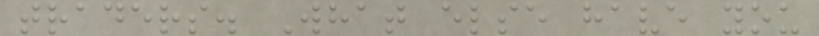traders. What else have you
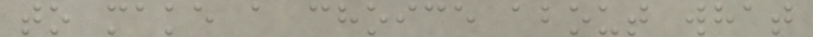to make a choice about what
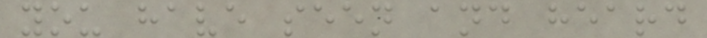you have seen and heard
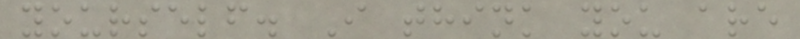yourself. I think you are
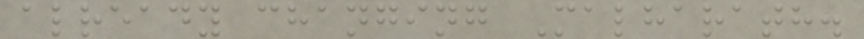already changing Malharath.
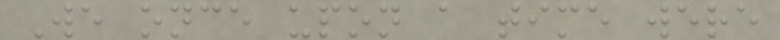We once upon a time were
